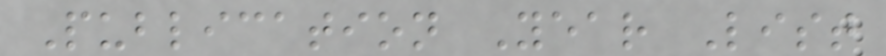Publication Year List
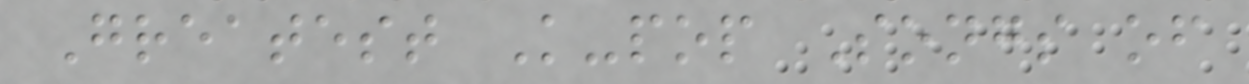Greatest K-pop Songs of
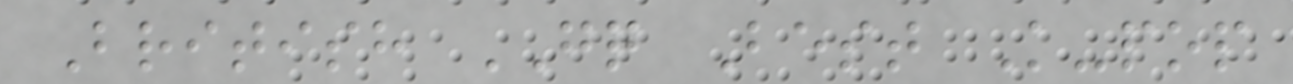British GQ Best K-pop
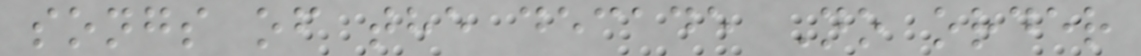songs of the decade No order
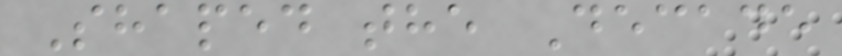Shaped the Decade
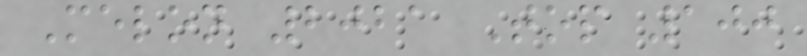Melon 2021 Top 100
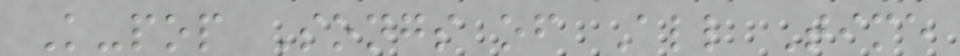K-pop Songs of All Time
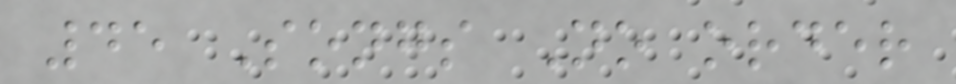45 Songs No order
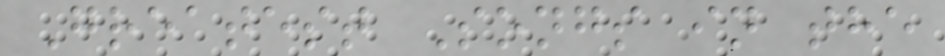Greatest Songs in the
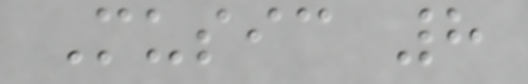Music 8
